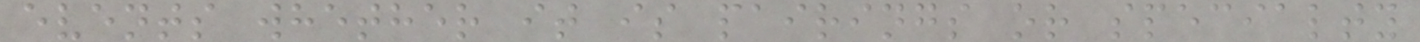events whether it is pairings or specialty
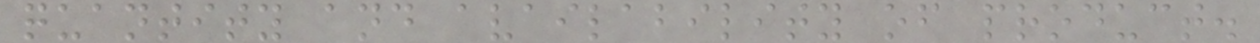quantity and availability of product.
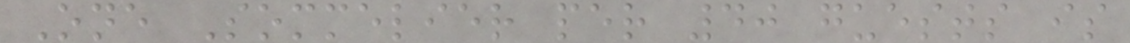One Sommelier per 40 guests is
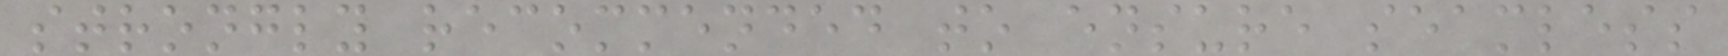strongly recommended to ensure seamless
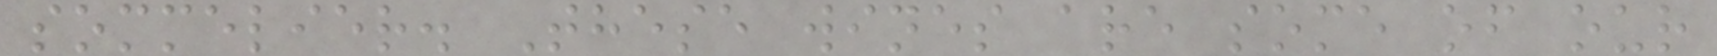sommelier. These wines are some of our
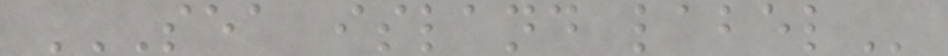SEA ISLAND LABEL
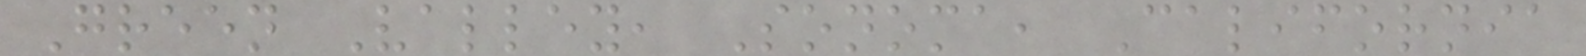Green Valley, Sonoma, California
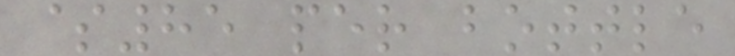$85 per bottle
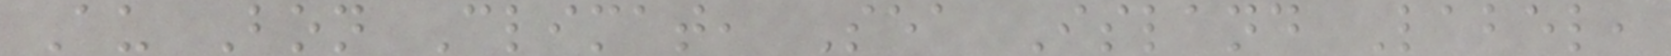Au Bon Climat, Sea Island Label,
